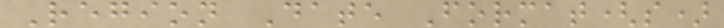Region Date Format(s)
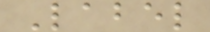Label
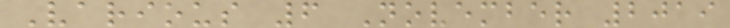Various 6 November 2019
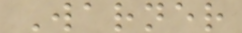Warner
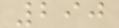290
